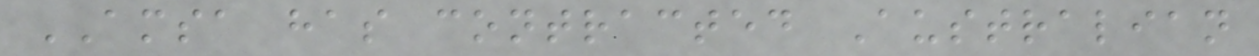AMSA has contracted Australian
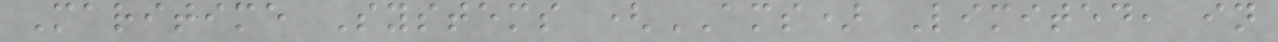Maritime Systems (AMS) Limited, in
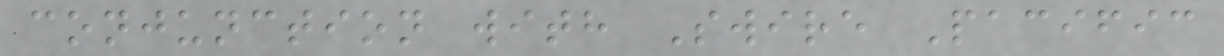conjunction with Swire Pacific
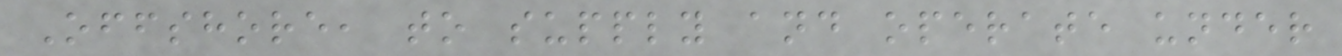Offshore, to supply and operate under
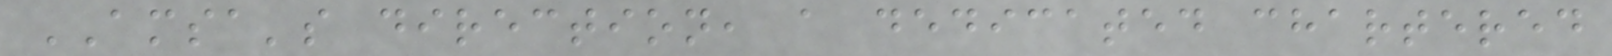AMSA's direction, a dedicated chartered
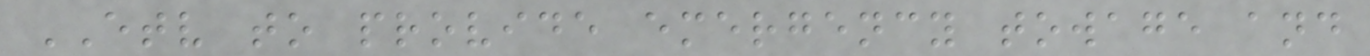ETV to provide emergency towage and
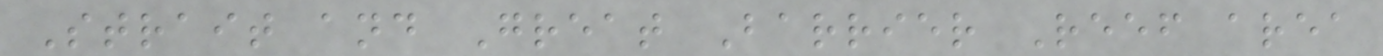Strait and Great Barrier Reef area
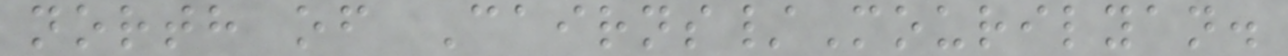north of Cairns/Mourilyan.
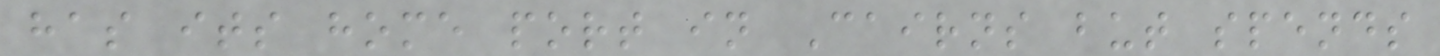has its home port in Cairns but spends
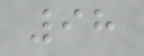98
